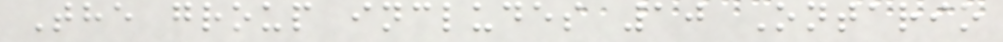The group includes 10 Ontario
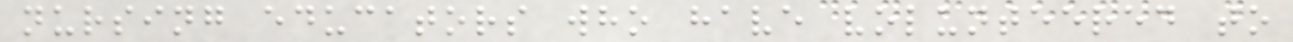nursing educators who have volunteered to
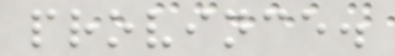province.
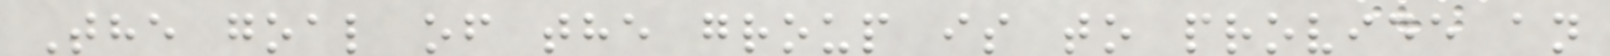The goal of the group is to provide an
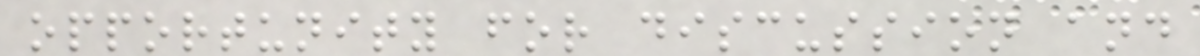opportunity for discussion and
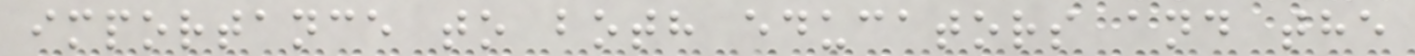importance to both educators and the
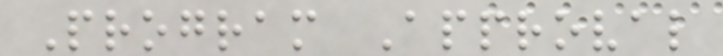Program Approval
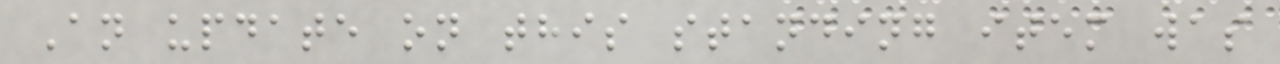An update on this standing item was
